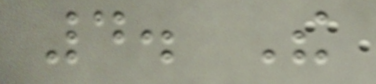4. The
